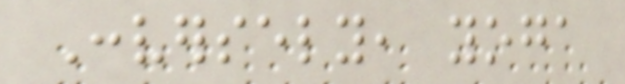Conversely, yoga
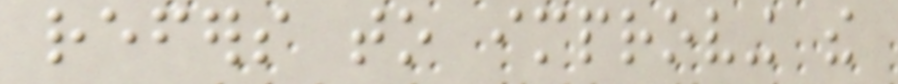refers to improving the
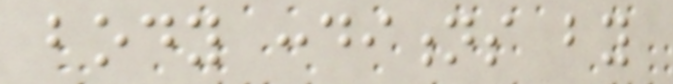body conditions by
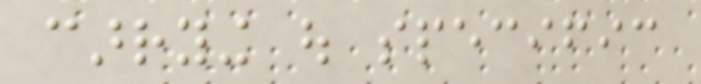carrying out specific
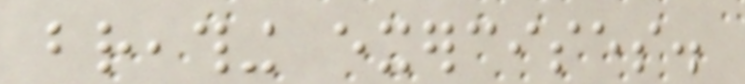breathing exercises.
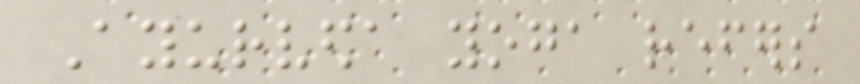Ayurveda yoga refers
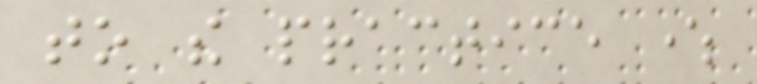to the practice where
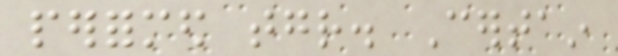performed together. Certain
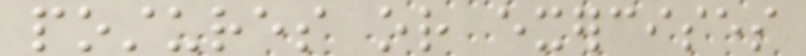postures or exercises
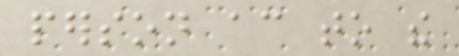person according to the
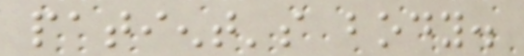patient's body.
